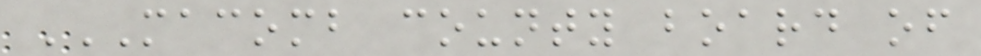MACOMB COUNTY BOARD OF
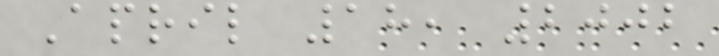April 18, 2002
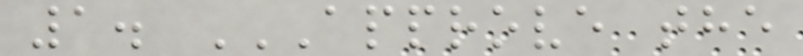1. APPROVE THE
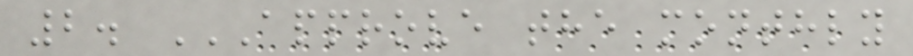2. APPROVE THE MONTHLY
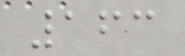163
